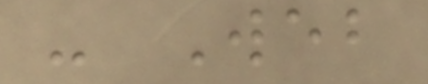- Web
